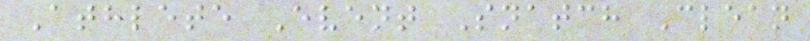Athlete Event Snatch Clean
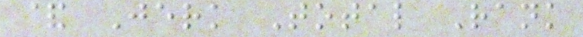& Jerk Total Rank
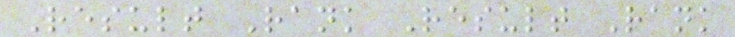Result Rank Result Rank
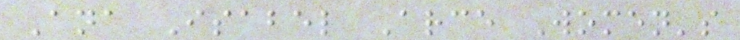Ana Isabel Arce Women's
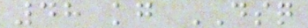48 kg DSQ
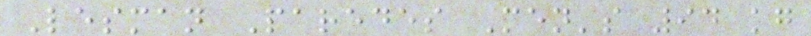Lesman Paredes Men's 94 kg
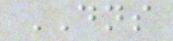DNS
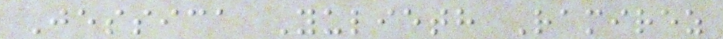Jessica Yulieth Ramirez
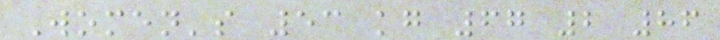Women's 53 kg 67 2 86
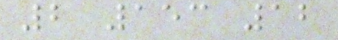2 153 12
